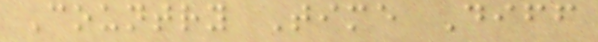Country Time Diff
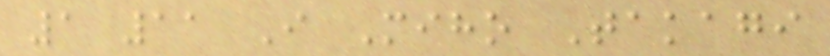1 11 I Miho Takagi
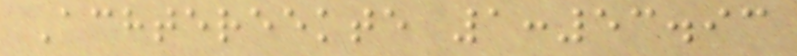Achtereekte 1:53.93
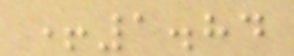+1.84
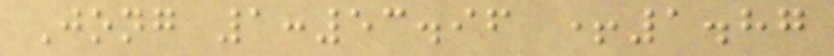Jong 1:53.96 +1.87
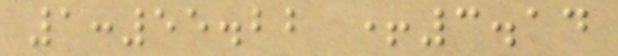1:55.22 +3.14
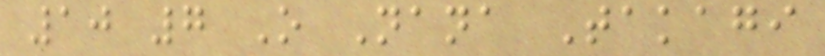10 7 O Nana Takagi
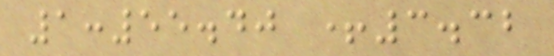1:55.40 +3.32
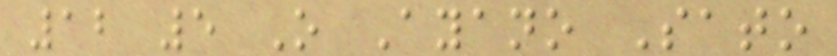12 5 O Ayano Sato
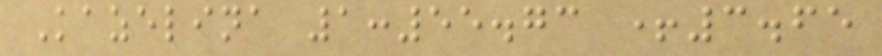Kazelina 1:55.73 +3.65
